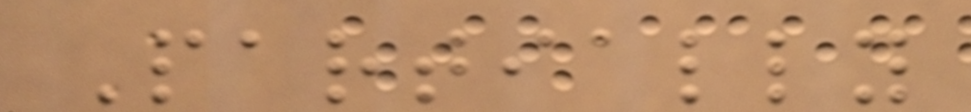Partially
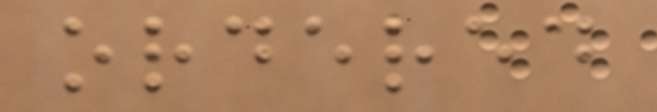ordered
